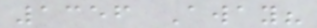1356 Away?
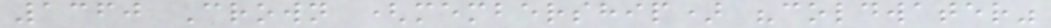1360 Crown (membership) "coldwater"
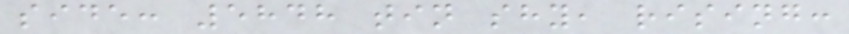side: 5848 tin shy, rising:
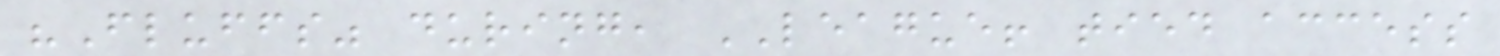"Fluffs" during, LEAGUE! tied access
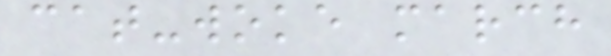cat-woke march
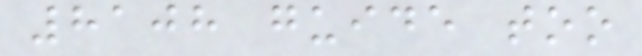8108 guide too
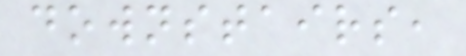downstairs,
